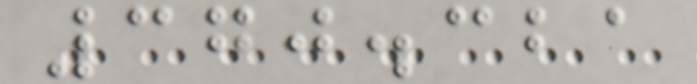370.321
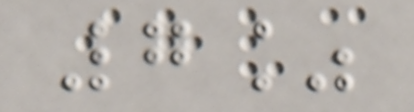7%
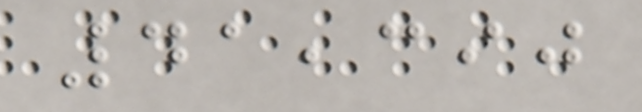41,390
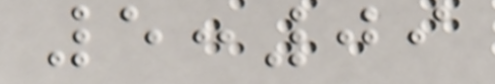5:09
